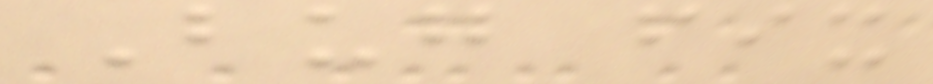Bug fix
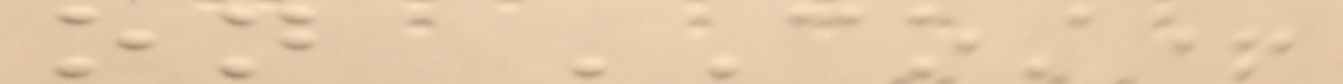on COST+
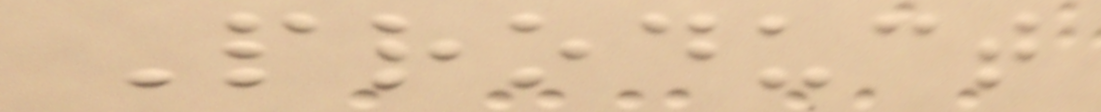Product
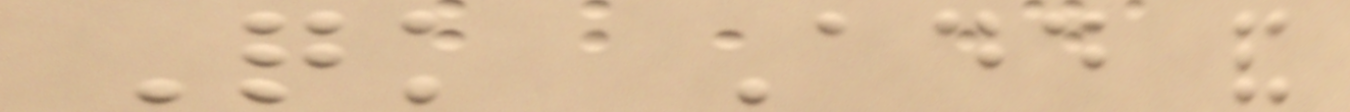Quick Add and
